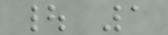| 1
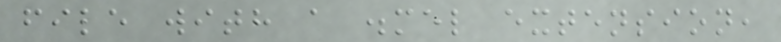file with a .mel extension,
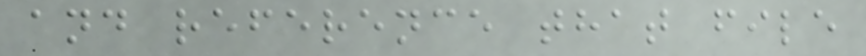and reference that file
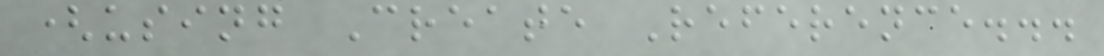(using Create Reference...
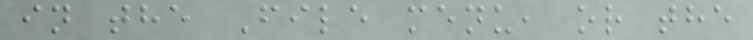in the File menu, or the
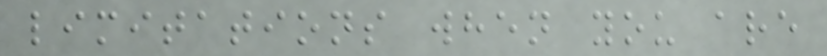limitations when you are
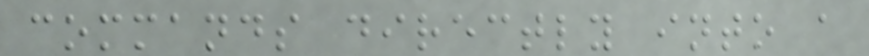commands directly into a
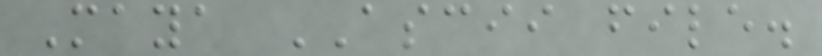Maya ASCII file.
